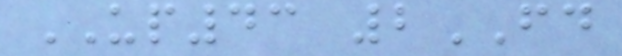UP43 2FD
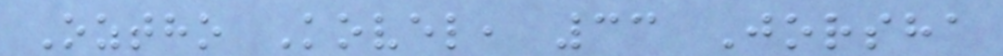Oztho Kovel, 33 Jorsha
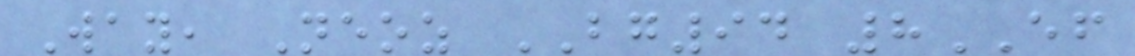Way, Neoz BG94 8EF
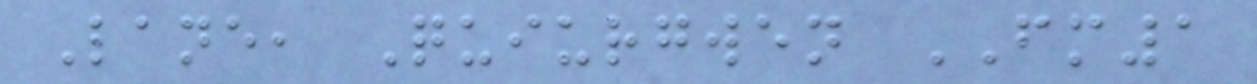Lane, Quiurgwen FM1
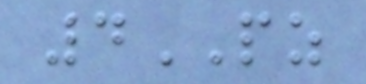4PZ
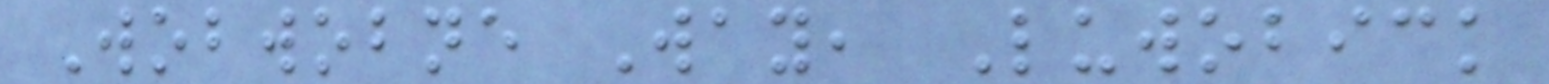Wobwobne Way, Luwobick
